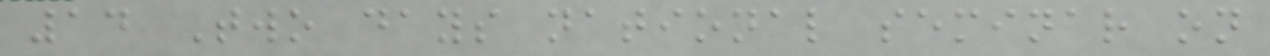14 Two days national seminar on
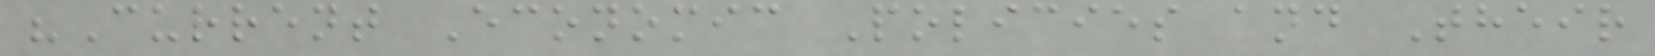"Current Economic Policies and Their
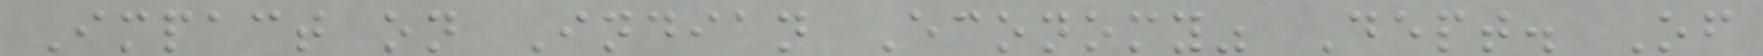Impact on Indian Economy" Dept. Of
